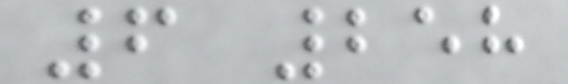6 258
